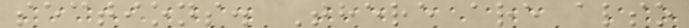sections. There are also
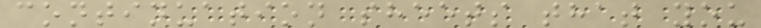continuation sheets that you
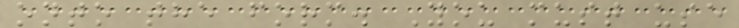onto the form. You must use
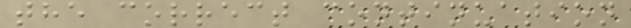the correct continuation
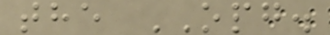the OPG.
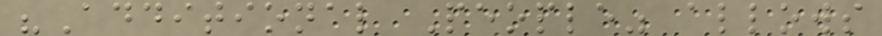"Additional People" allows
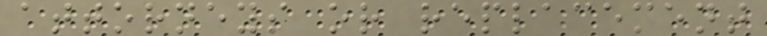attorneys or replacement
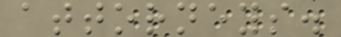attorneys.
